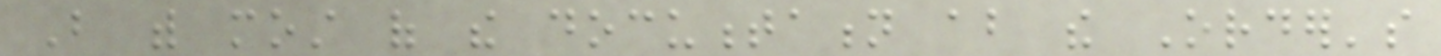But with most of the documentation about the Order's
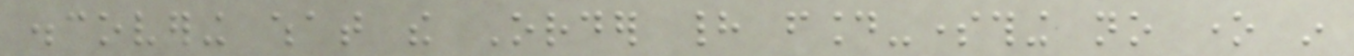discovering what the Order had found-something no one in
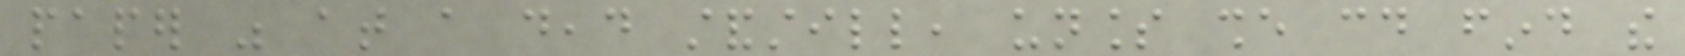paper was at a dead standstill, unless she could find the
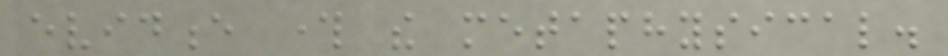evidence through the metaphysical.
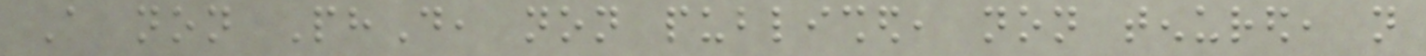A non PhD, non published, non tenured, not
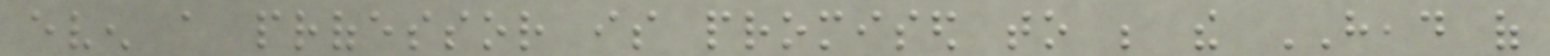even a professor is promised to be the HEAD of
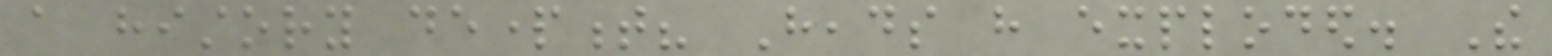a history department? Heads have exploded. The
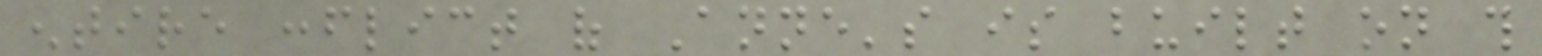entire conflict of Anne's is built on this
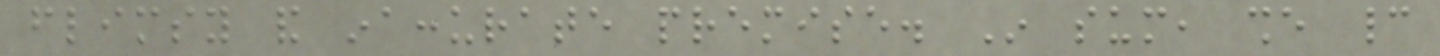flimsy and inaccurate premise. In sum, she cannot
